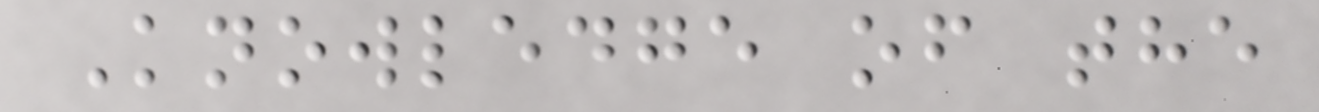Knowledge of the
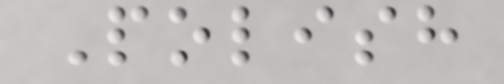Polish
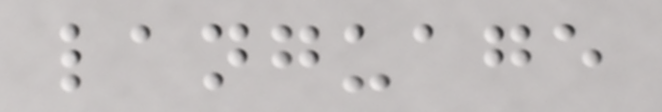language
